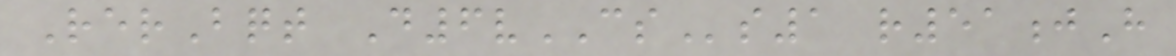RerBqt D6vCSs1 r51jH
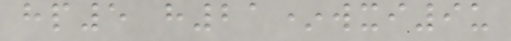hp5 h21*wxi9u
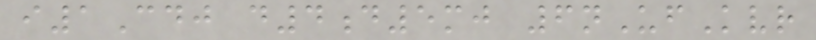i1Cdj d4d5mj 6nUfKvr
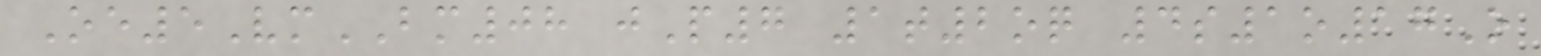Oe5VmBM08 jP7 1t2oq 4s1o17O
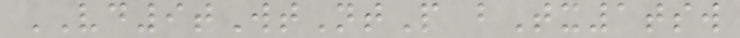VD9tWtNtP bTx1tsw
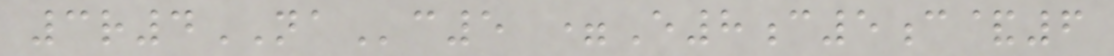3r4NAc5 =E8c5c&6
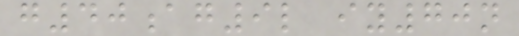g40ag9l iy70n
